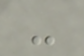-
